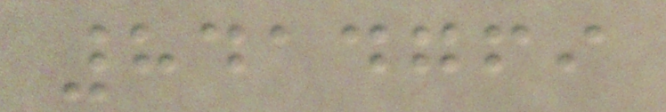8414769
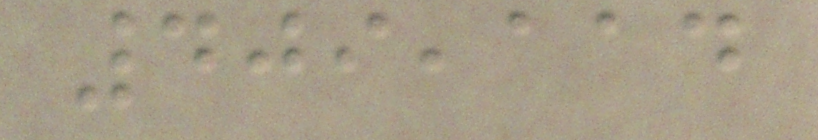409,114
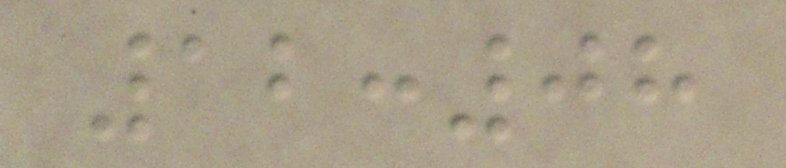12:08
